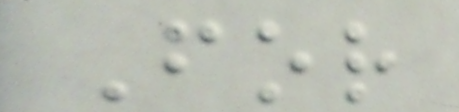For
